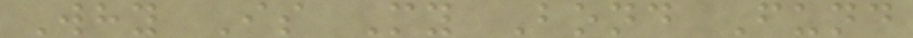Why Is My Bond Fund
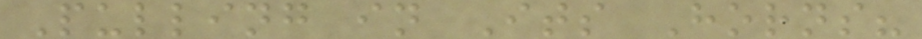Pulling in Its Horns?
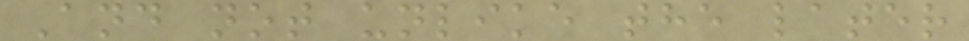And not unlike the later
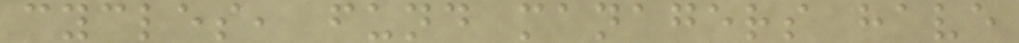cycles, fund managers have
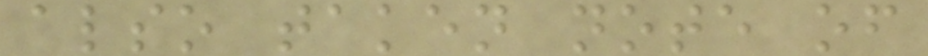also taken note of
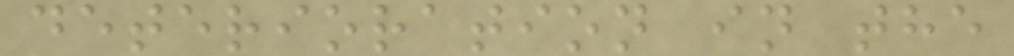deterioration in the
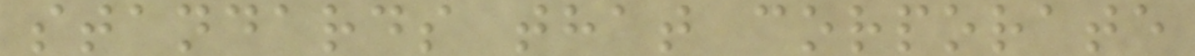standards that corporate
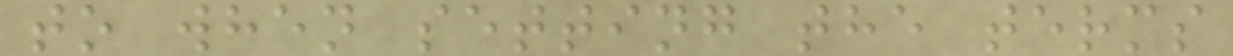to when setting the terms
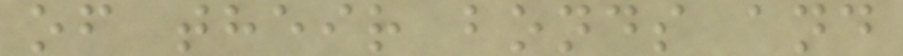of their bonds and
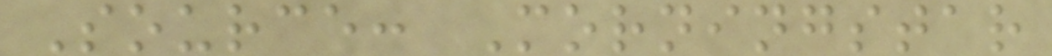Source: Morningstar
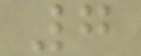7
